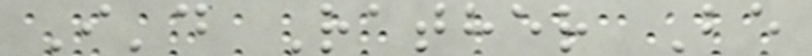I'd Rather Be
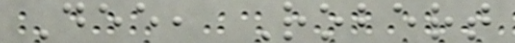Dee, Robert
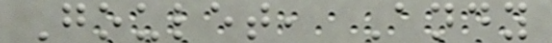Goulet, Andy
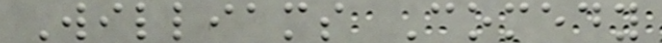Williams Comedy
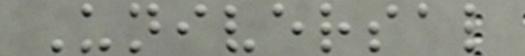Universal
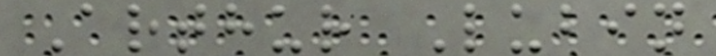Arthur Lubin
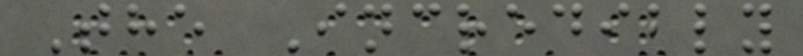The Incredibly
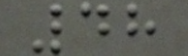48
